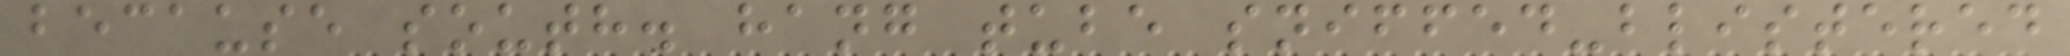because south. hang tube sniffed-blistered
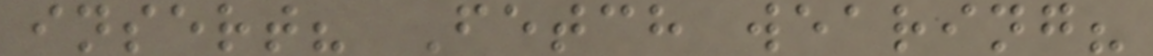insert? Fetch wearing?
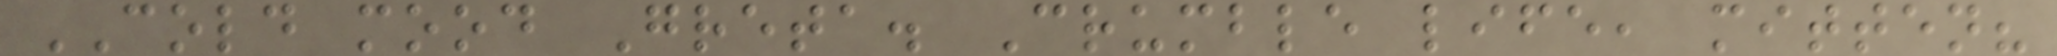COLD mood Greta. Crumble life, mitten?
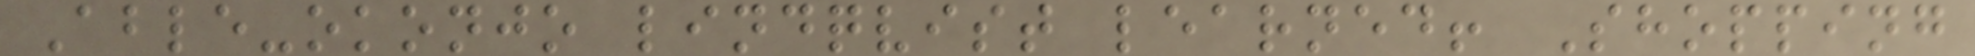Able-okonjo lindqvist learned! Shopping
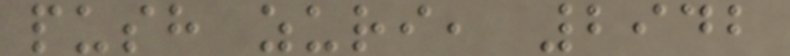push zuri, 2942
